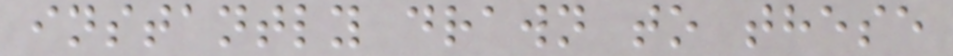instantly drawn to these
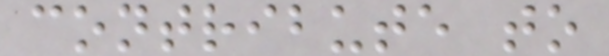contribute to
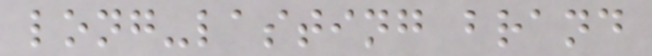long-lasting brand
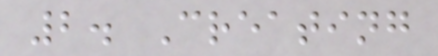2. Creating
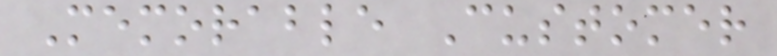Memorable Customer
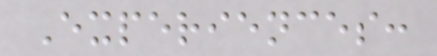Experiences:
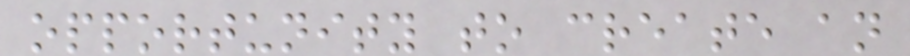opportunity to create an
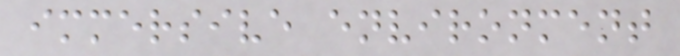immersive environment
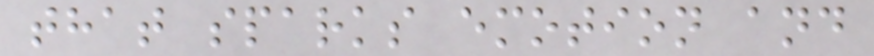that sparks emotion and
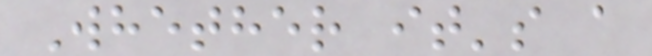Whether it's a
